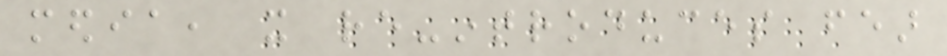media, it re-introduces fear
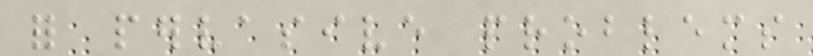for pervasive problems
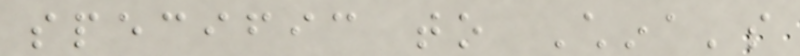specific to China's
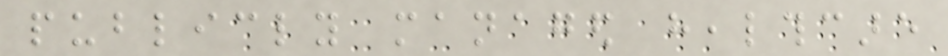publicly managed healthcare
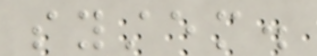system.
